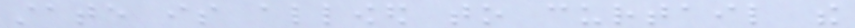state is allowed to curtail the
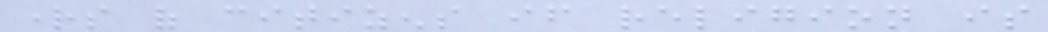rights of citizens if religion is
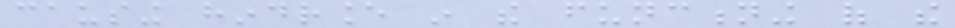causing hindrance in the functioning of the
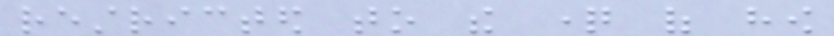restricted to the question of how
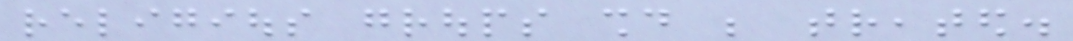religious groups should be treated.
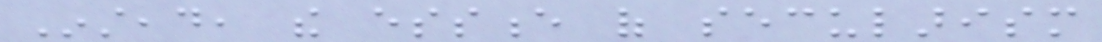Instead, the essence of secularism
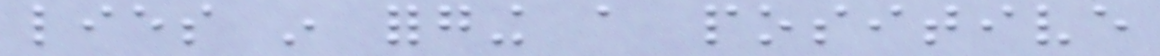lies in forging a positive
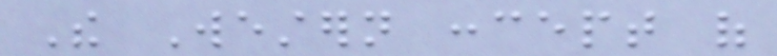The Western concept of
